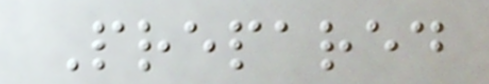Prepared
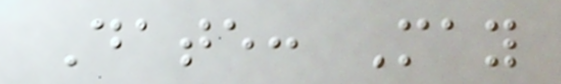Date: May
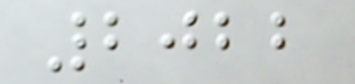2022
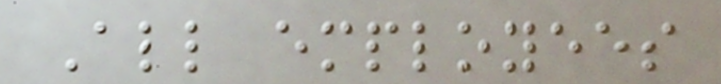All employees
